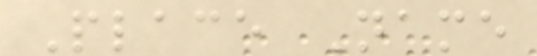Place Name
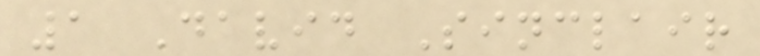1 David Sinclair
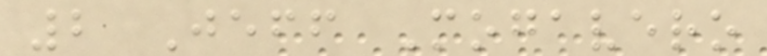2 Jeff Mogavero
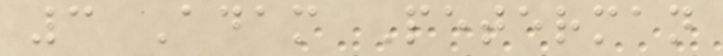3 Adam Peterman
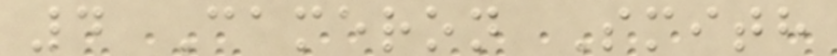4 Cameron Smith
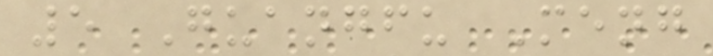5 Guangfu Meng
